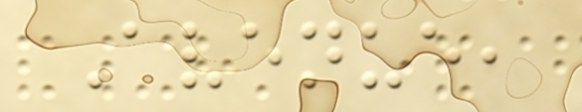Avenue,
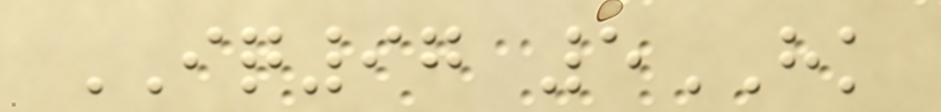IQ97 5HK
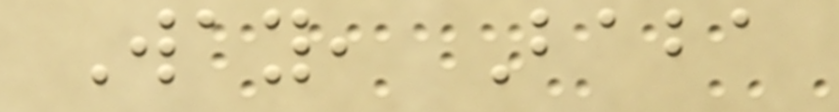Way, Baba
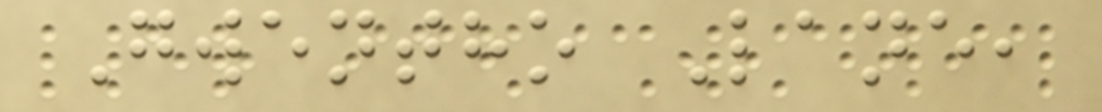Gwentho Lane,
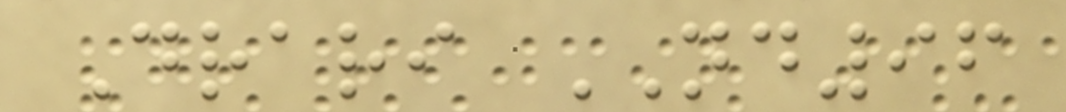Drari ND96
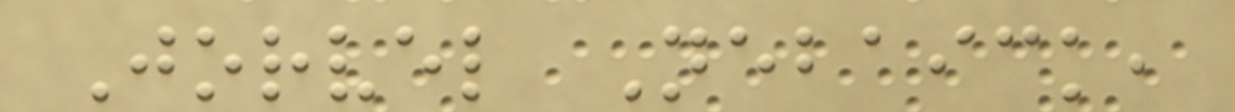Jorvel Nebaick,
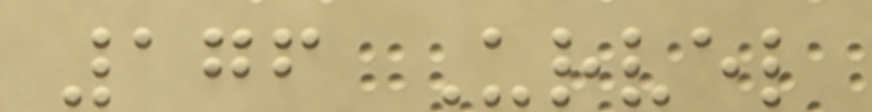176 Urvel
